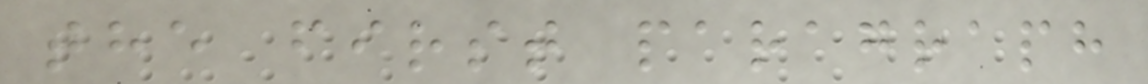the first paragraph
